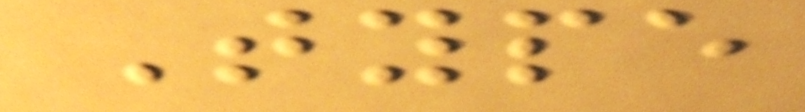Type
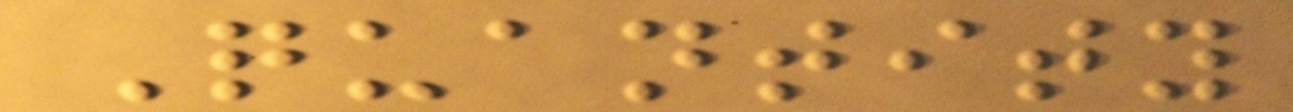Quantity
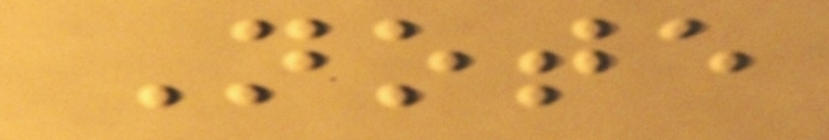Note
